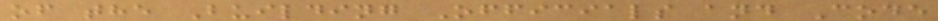of the Building Officials and Code
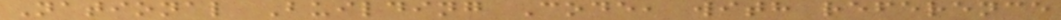National Building Code, with reference
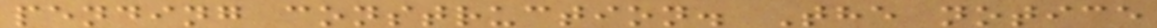pending construction. The notice
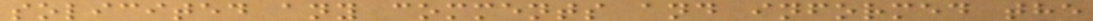solicited any comments and informed the
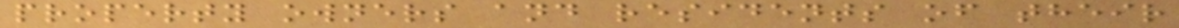property owners and residents of their
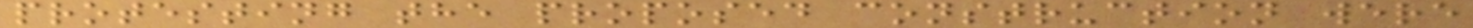protesting the proposed construction were
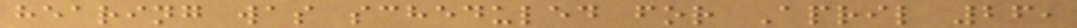hearing was scheduled for April 26,
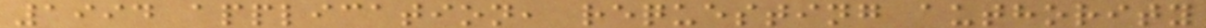1994 application, requesting authority
